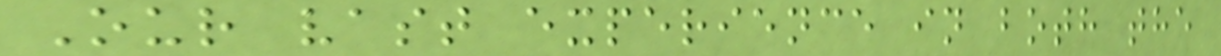Our vast experience in both the
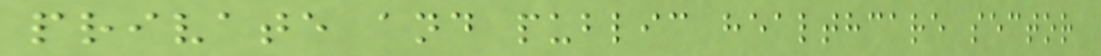private and public healthcare sector
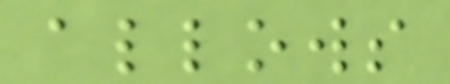allows
